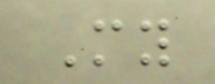My
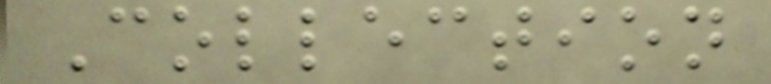Collection
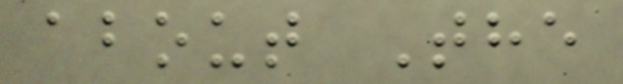about The
